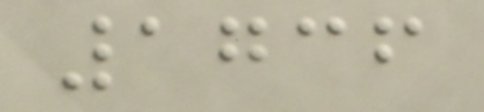1736
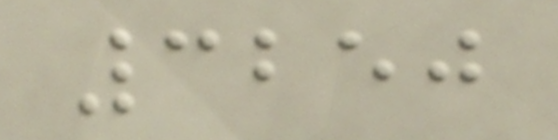3250
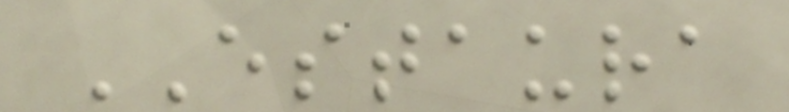ESTAURA
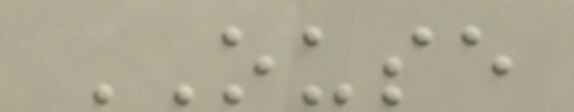OUSE
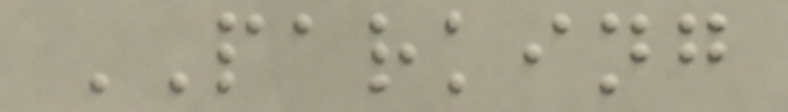PARKING
